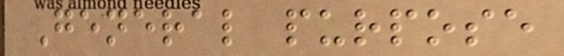General purpose
